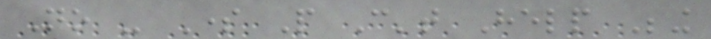No - Some People Can't Help Being
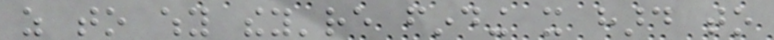as to why they're finding it hard to
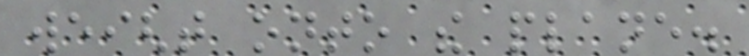weight onto the plane.
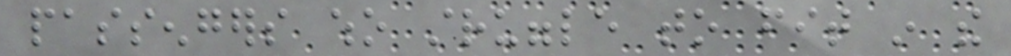passengers who struggle to fit in the
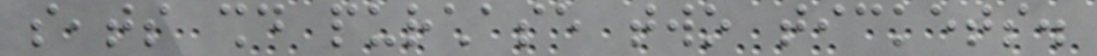seats should purchase two tickets.
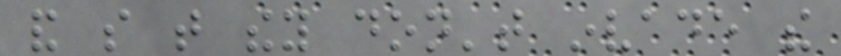and so that they don't invade the
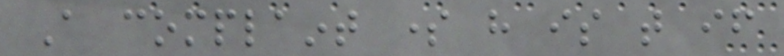A complaint some have is that if
